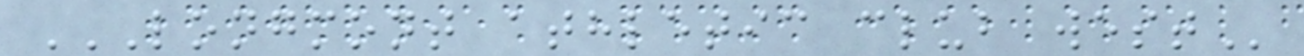LONGMONT ATHLETIC CLUB WEST
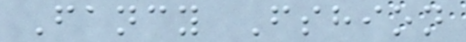Fancy Fshion
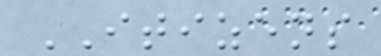ITIZENS
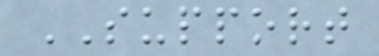SUPPORT
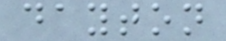dayton
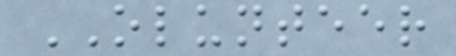OLUNTEER
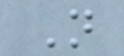N
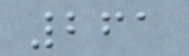261
